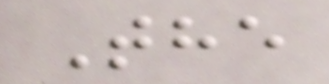The
